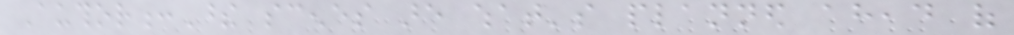Author:These scenes are what's planned ahead of
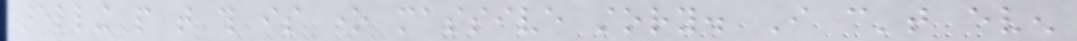telling people that this is one massive story. I can't even
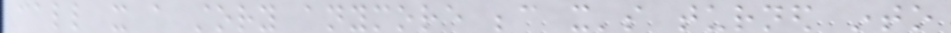call it a story anymore because it's turned into
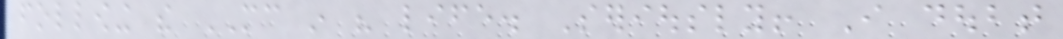following the MC in his life. Seriously! I doubt
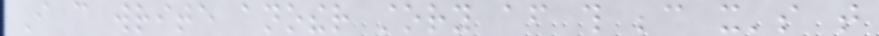I can write another story after this because it's that
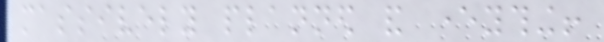massively planned and everything!
